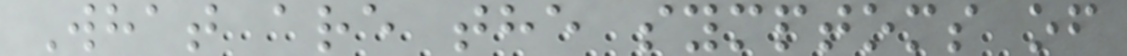What are the symptoms of
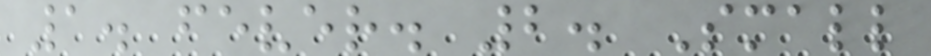1. fever. 2. Small
